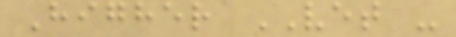Higher VET -
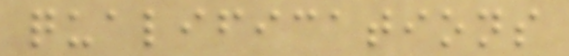qualifications
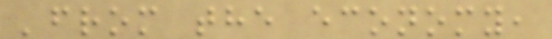'from the economy,
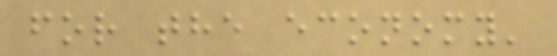for the economy'
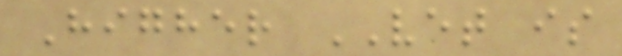Higher VET is
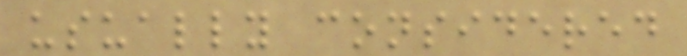usually considered
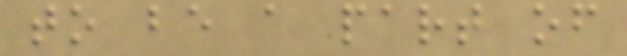to be a part of
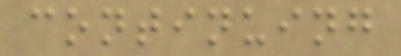continuing
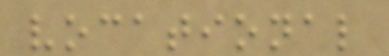vocational
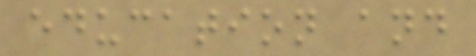education and
